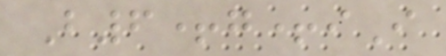B6+g+iI
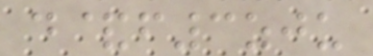d&f3zju
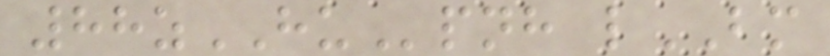88zHUpnh lBM
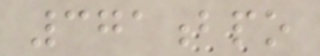371bpo
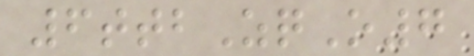6ttbZqO7
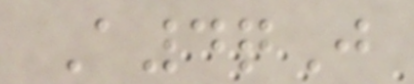A4qJ
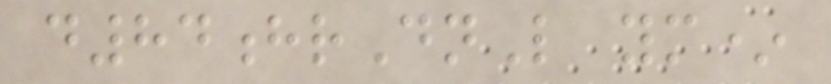d84hrDnL ym*
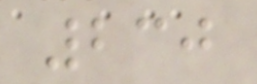230
